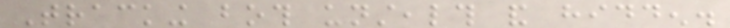Tracking both unstealth and hidden.
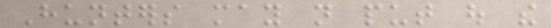Hunters may not put out the
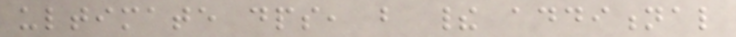ultimate dps, but their additional
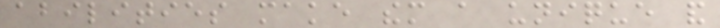abilities make them a unique and
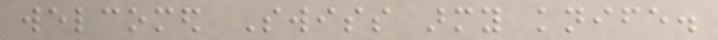welcomed Swiss army knife.
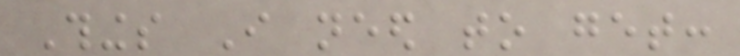Things I need to get:
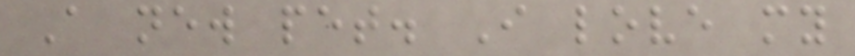A new pet. I love my
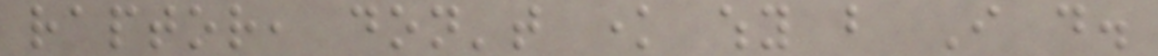raptor, don't know why but I do.
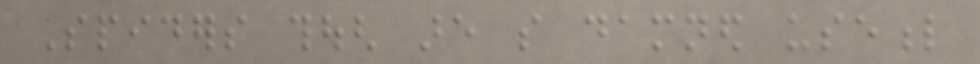Spiders though are so damned useful
